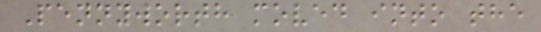Pennyworth moved into the
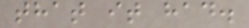that it had.
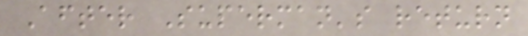After Superman's return
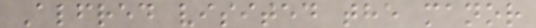Alfred visited the manor
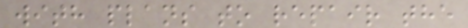with plans to repair the
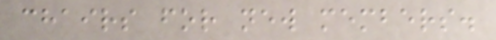chairs for new members.
